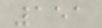151
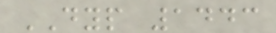DYP 1443
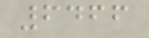6466
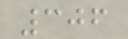306
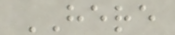HERE
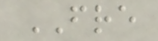FRE
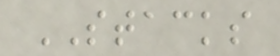STACKS
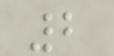2
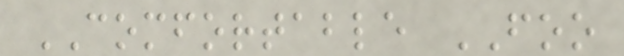COMFORTABLE FOO
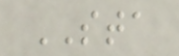STA
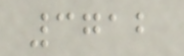3712
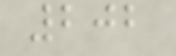202
